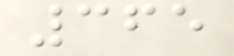365
